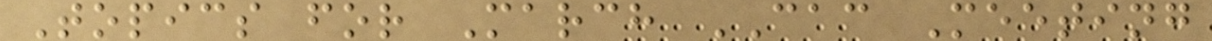Topics for March CAC Meeting
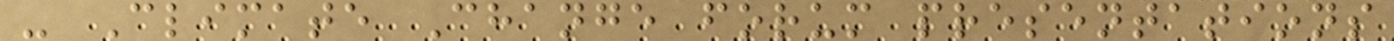- Climate Change forum presentations
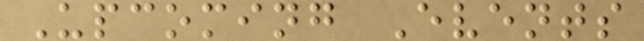Upcoming Events
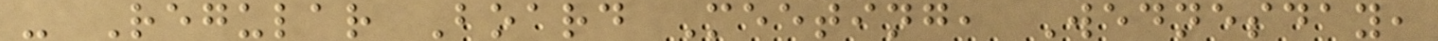- Regular Board Meeting, Wednesday,
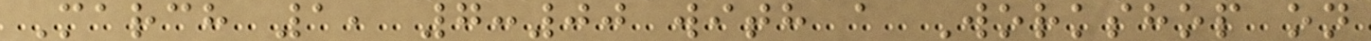March 1, 7:00 with a Workshop on
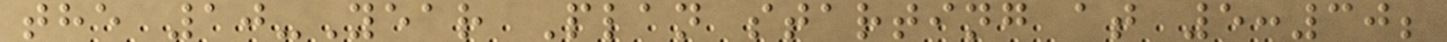the 10-Year Plan starting at 5:30;
